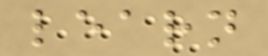learn
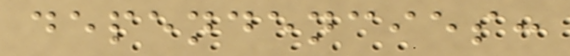dependencies:
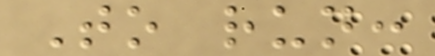To run:
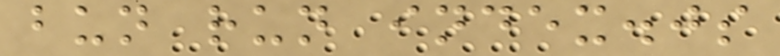bun run index.js
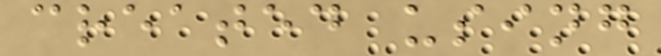created using
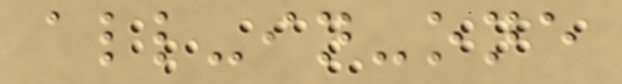all-in-one
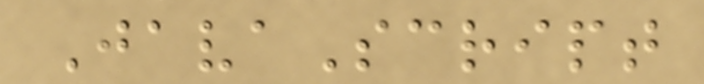JavaScript
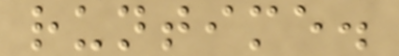runtime.
